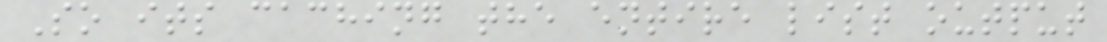So its caching the entire list output
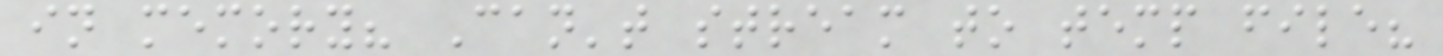in memory? Can't stream to temp file?
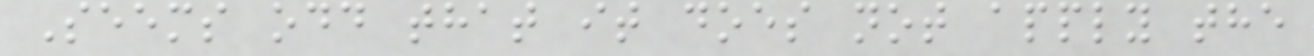Seems odd that it does not apply the
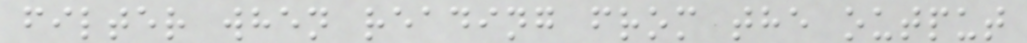filter when reading from the output
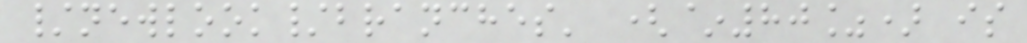/newlook/branches' (~80%) is
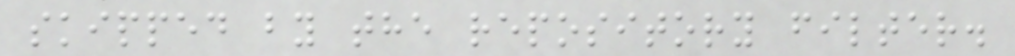skipped by the repository filter.
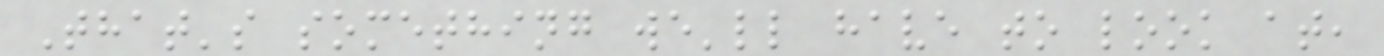That's something we'll have to look at,
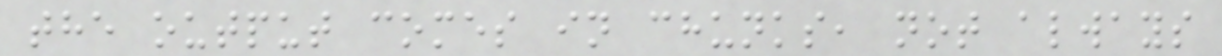the output comes in chunks, not always
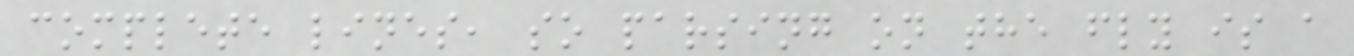complete lines, so parsing on the fly is a
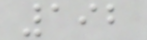192
